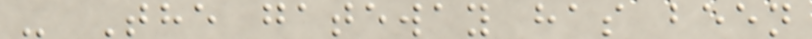- The gateway has been
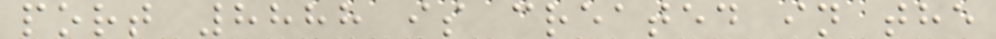port 8888 is created in the
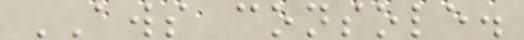AWS console.
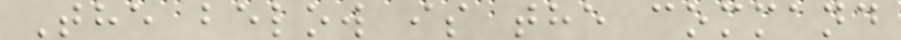The below is the command
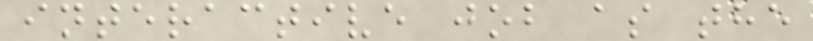interactive job as the
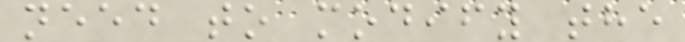need to modify the
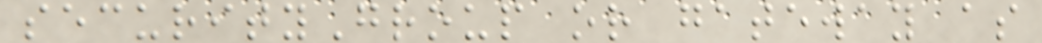securityGroup or gateway as
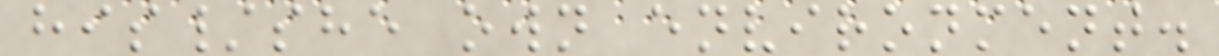his/she own environment.
